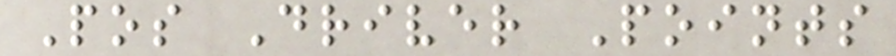Pos Driver Points
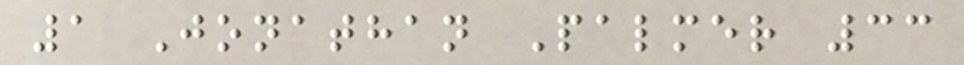1 Jonathan Palmer 33
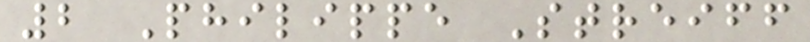2 Philippe Streiff
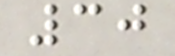30
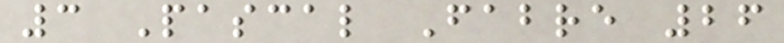3 Pascal Fabre 26
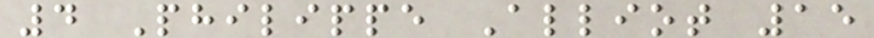4 Philippe Alliot 15
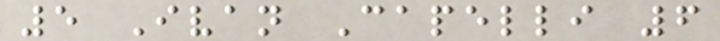5 Ivan Capelli 6
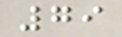79
